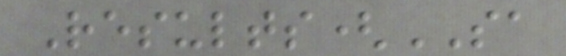Results(SA
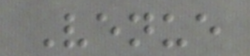Venue
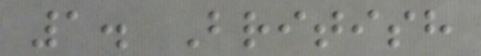1. British
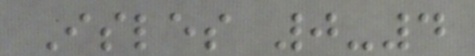Isles 0-4
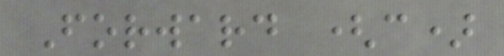Forward (c)
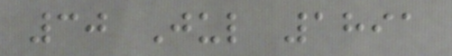30 Jul 1891
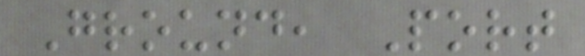Ground, Port
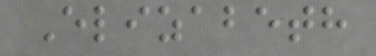Elizabeth
